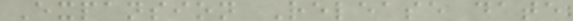Expansion Release date
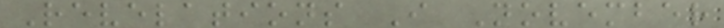Revelations I November
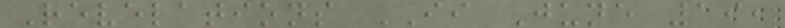Revelations II June 19,
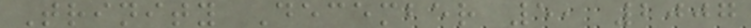Trinity December 5, 2007
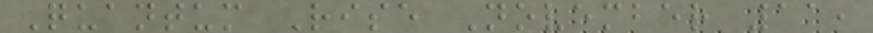Quantum Rise November 11,
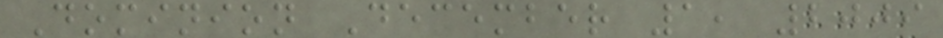Dominion December 1, 2009
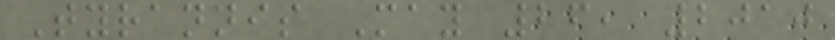Tyrannis May 26, 2010
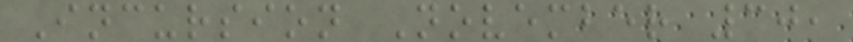Incursion November 30,
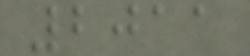2011
